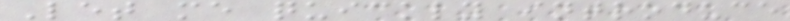Let me quickly introduce
